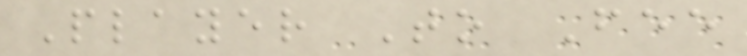Player To Fee
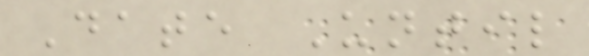Date Until
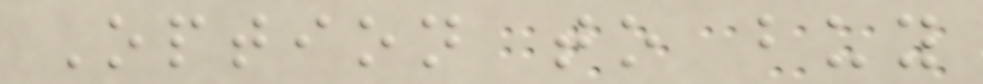Option to buy
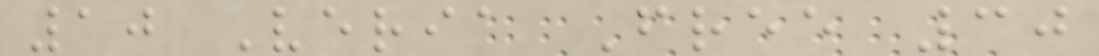10 Veria Free 30
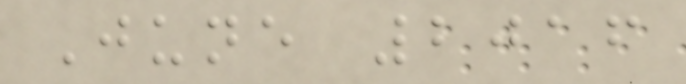June 2016
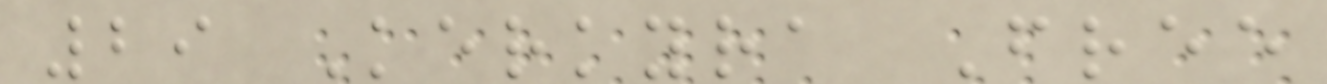29 Kerkyra Free
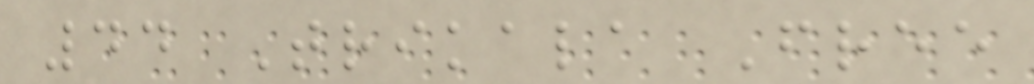44 Trikala Free
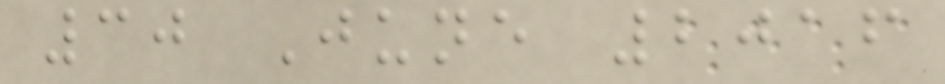30 June 2016
